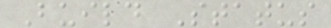Build Status
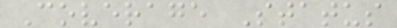Coverage Status
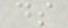ds
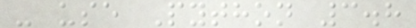- use Python 3.8
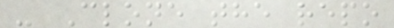- Clone the repo
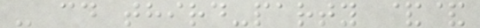- cd third-party &&
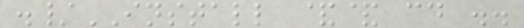./INSTALL && cd ..
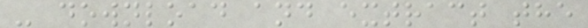- download and extract the
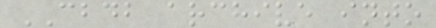CBDB archive into
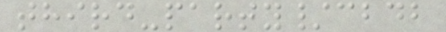third-party/cbdb
